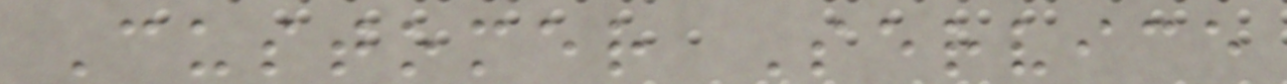Customer Service
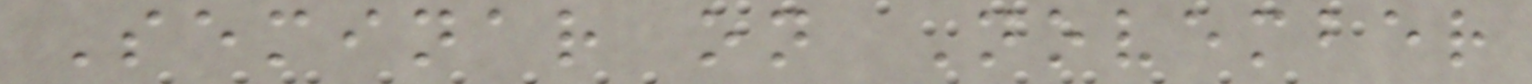Seminar on November
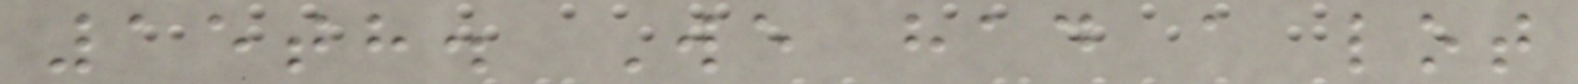15th. We had a lot
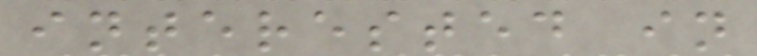interested in
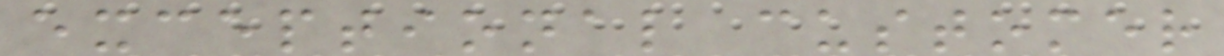exceptional customer
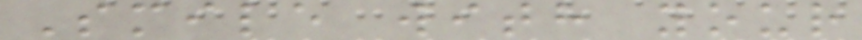Smile with your
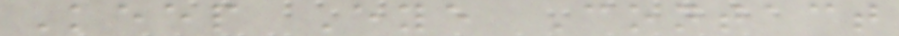Keep Eye Contact
